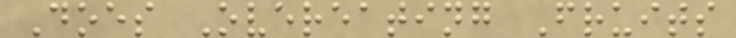Does Overeating Fruits
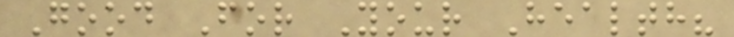Good For Your Health?
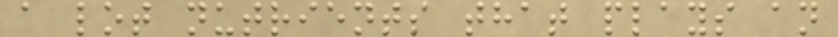a lot nutrients that plays an
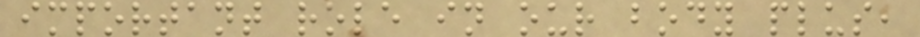important role in our body plus,
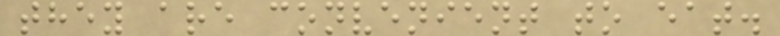they are convenient to eat.
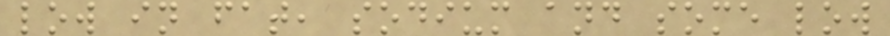low in fat, sodium and some low
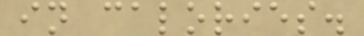in calories.
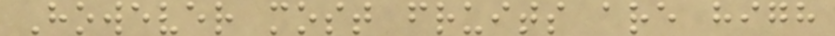However most fruits are high
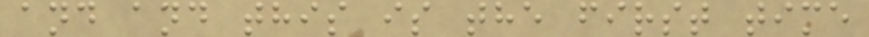and and this is the first time
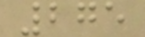275
